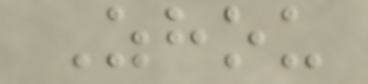Zhou
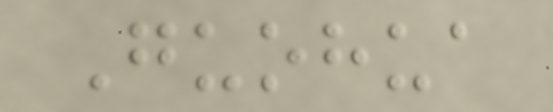Guohua
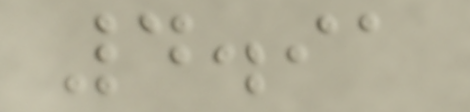4.91
